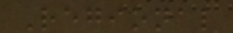Regional
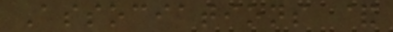Associations &
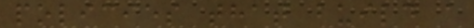policies that build a
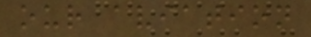our aviation
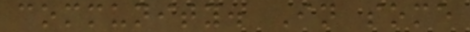community. In some
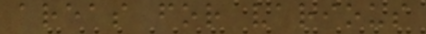areas for various
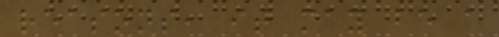reasons, it may be a
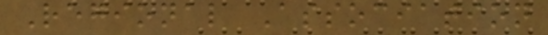Regional Association
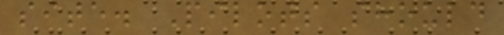site. Pilots should
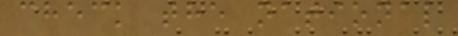check the national
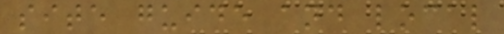site guide and local
